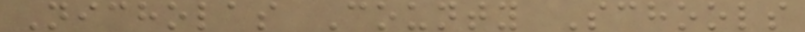Nicholas County Schools
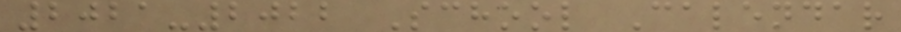2021-2022 School Calendar
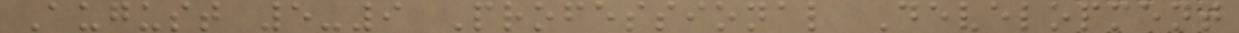August 5-9 Professional Development
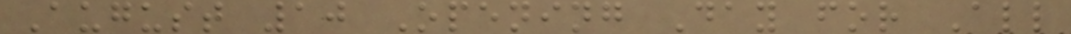August 10 Opening Day for All
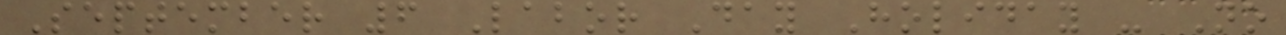September 6 Labor Day Holiday - No
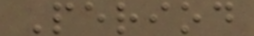Period
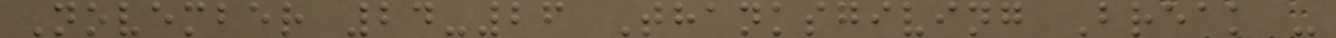November 24-26 Thanksgiving Break -
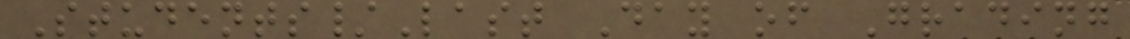Students/Last Day of Grading
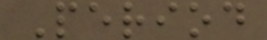Period
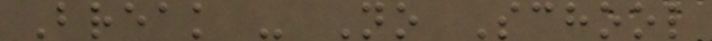Break - No School
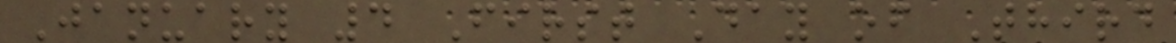January 4 First Day of Third
